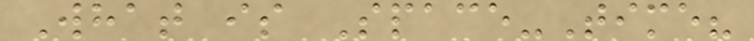What is Space-Time?
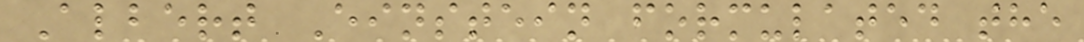Albert Einstein formulated the
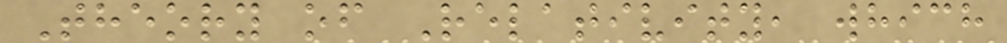Theory of Relativity, which
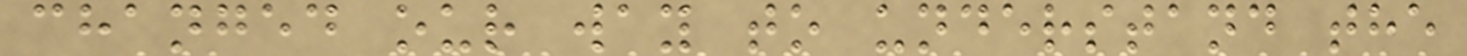changed our way to understand the
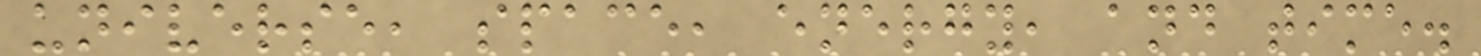universe, space, energy, and time.
